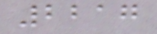2217
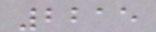2215
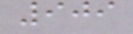909
